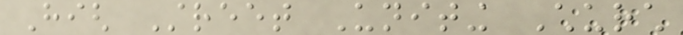High Street Uniting Church
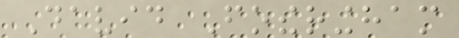David Fotheringham
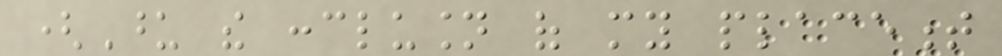(Upon the conclusion of my placement
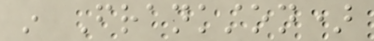in Frankston)
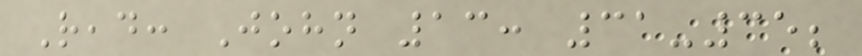Read: John 13: 31-35;
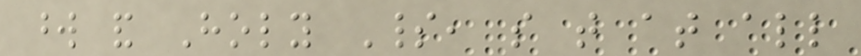word and Holy Spirit, so that at all
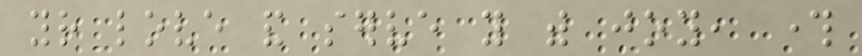your love and serve you with joy, through
